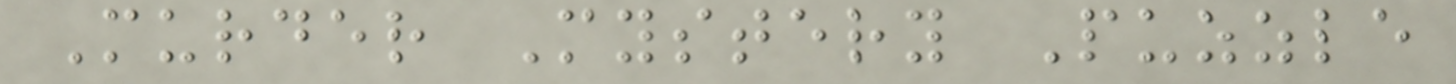Murder Mystery Puzzle
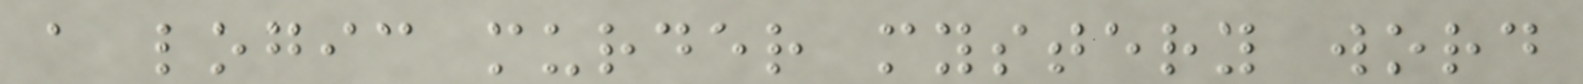a logic murder mystery word
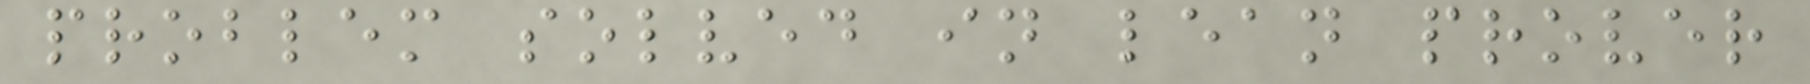problem solved in lean prover
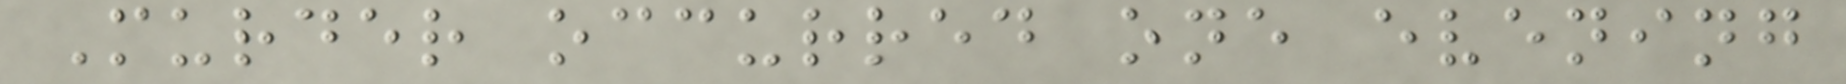Murder occurred one evening
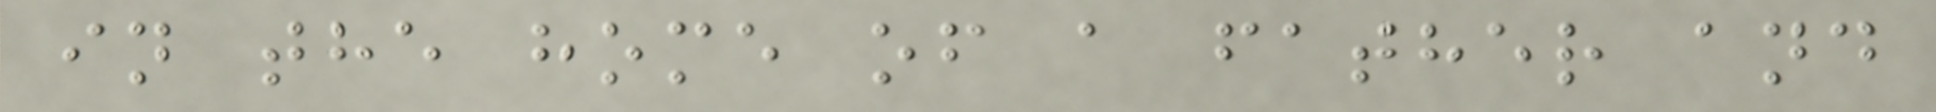in the home of a father and
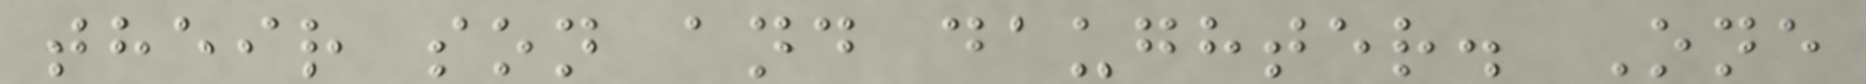their son and daughter. One
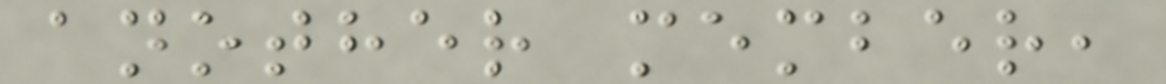another member,
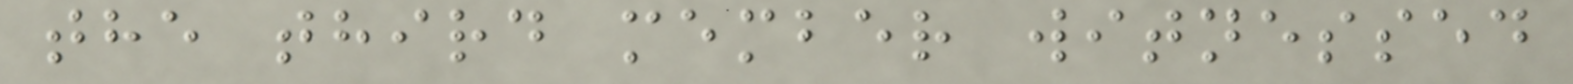the third member witnessed
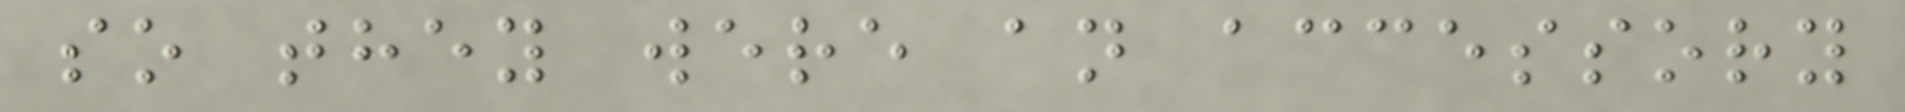so they were an accessory
